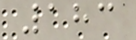183
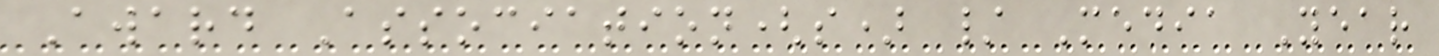Award Association(s) / Media Year
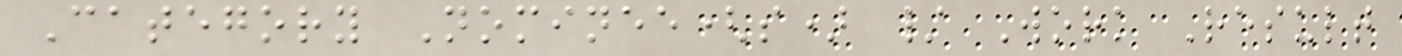Category Nominee(s) / Work Result
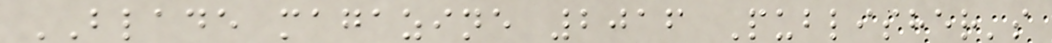BLADE magazine 2016 Publisher's
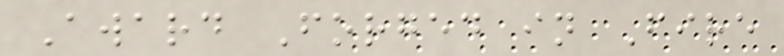Award Forged in Fire
